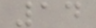14
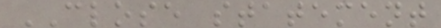CLOSE statement
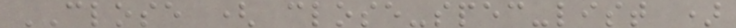CLOSE ( close-spec-list )
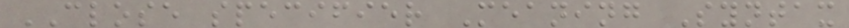CLOSE specifier Meaning Syntax
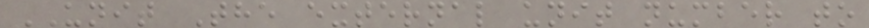UNIT The external unit number to
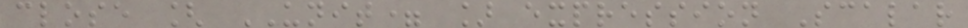close [ UNIT= ] expression Scalar
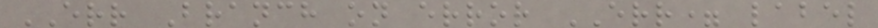ERR Branch on error ERR= label
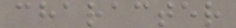character
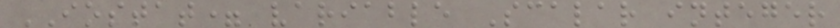IOSTAT= variable Scalar integer
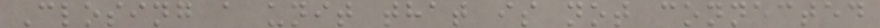Closing a unit that is not connected
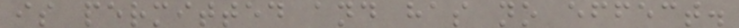is permitted and has no effect.
